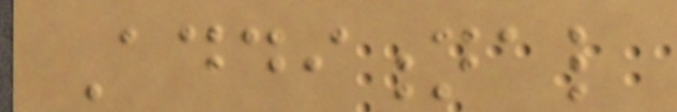Additional
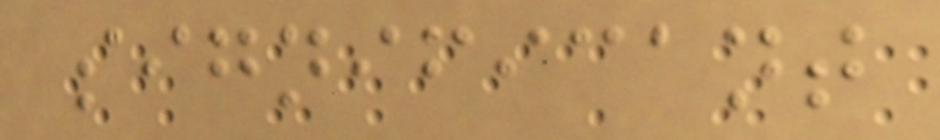significant
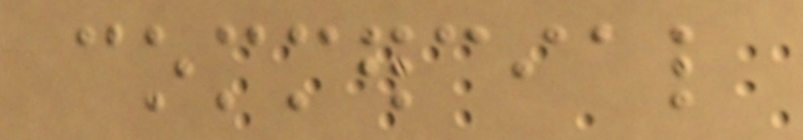commercial
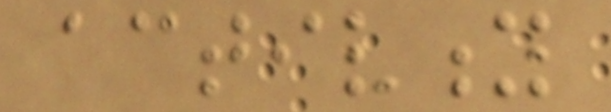activity
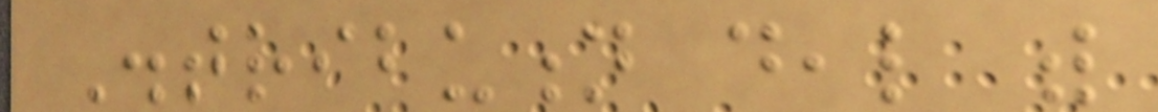Distribution deal with
